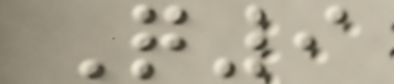Q9
